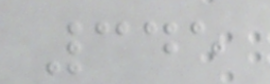345
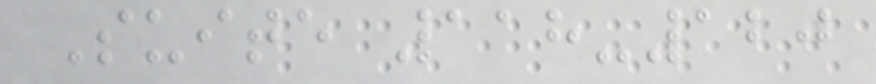Suite 118-120
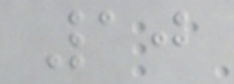10
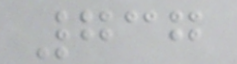737
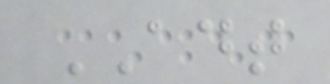ADT
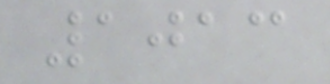1013
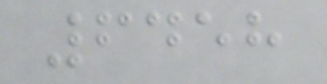6458
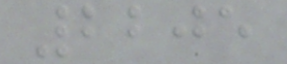2205
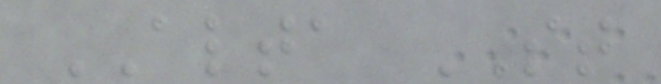ALTA ST
